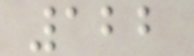122
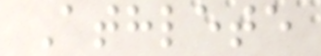Athlete
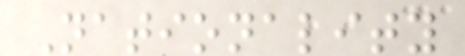Nationality
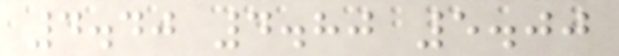4.40 4.80 5.00
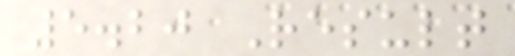5.20 Result
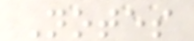Notes
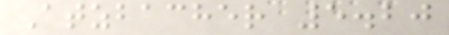Atzbacher 5.20
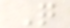Q
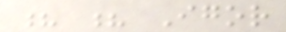? ? Igor
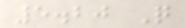5.20 Q
